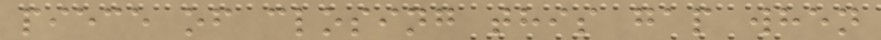piece of closing this gap when
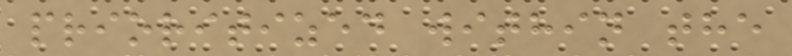prioritized within the
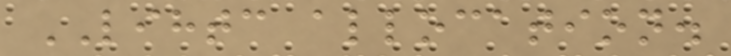LIHTC allocation.
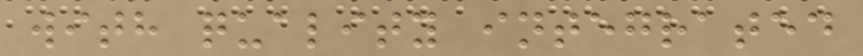with quality integrated
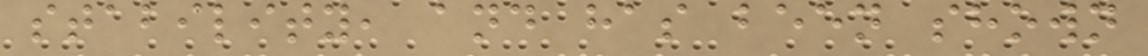stability, and has been shown
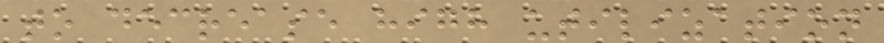to decrease high utilization
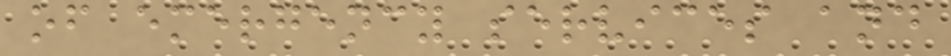of emergency services and
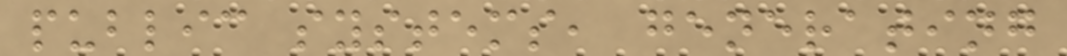public systems, generating
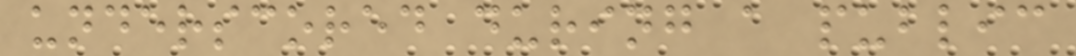underscored during a public
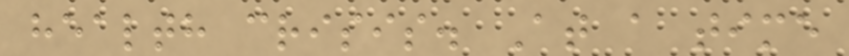health crisis. At a time
